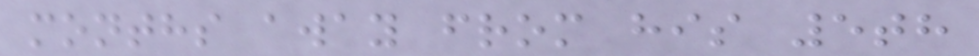months away from his 5th
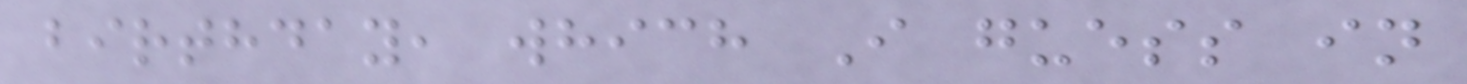birthday, which I guess in
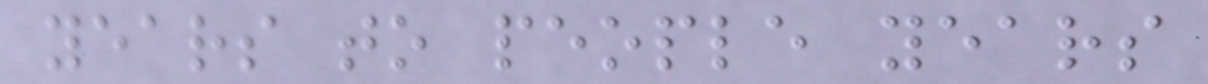years to people years
